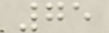75
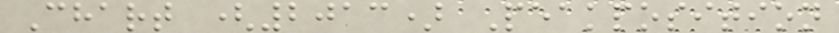Chart (2013) Peakposition
